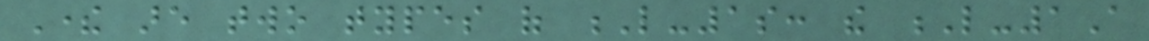There are two types of L-1s: the L-1A
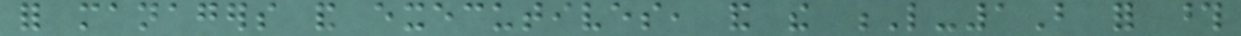for managers and executives, and the L-1B for those
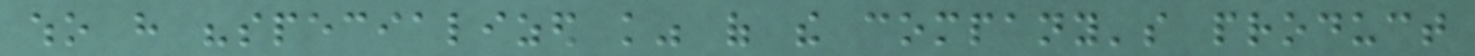who have "specialized knowledge" of the company's product
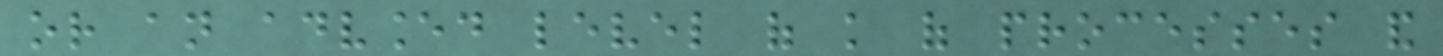or an advanced level of knowledge of processes and
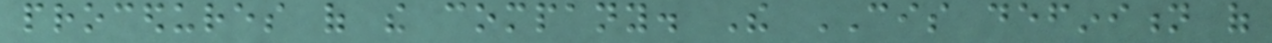procedures of the company. The CIS definition of
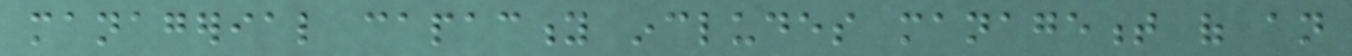managerial capacity includes management of an
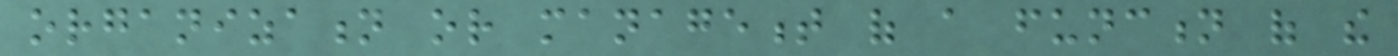organization or management of a function of the
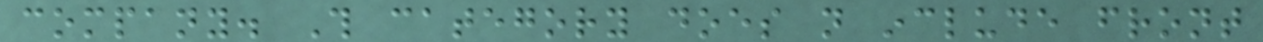company. This category does not include front
